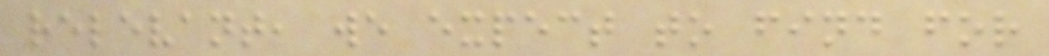relevant, we expect to find for
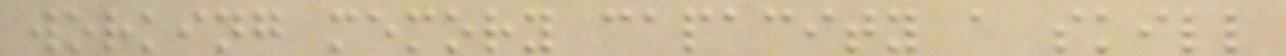working memory capacity a skill
